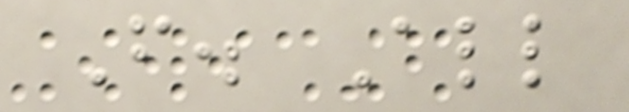F. All
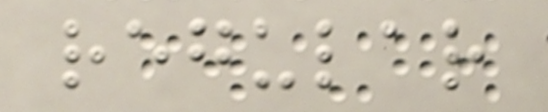regular
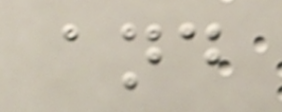and
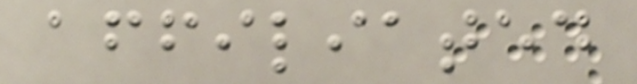affiliated
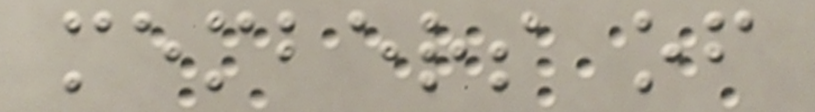members of
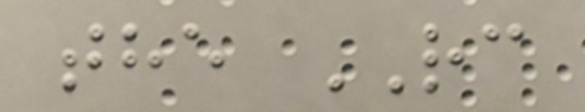the RC
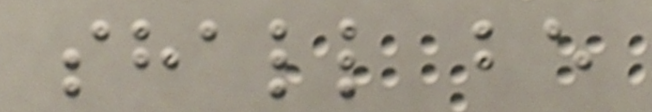shall be
